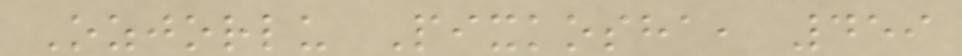Ozjorlu Pixkosha, 459
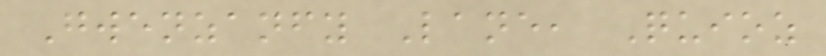Gwenzanfy Lane, Quioz
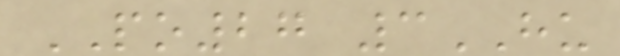PO27 3HU
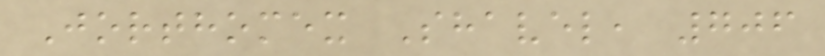Jorthomex Shavel, 706
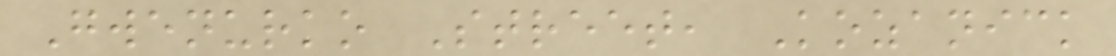Gwenurko Street, Kozanick
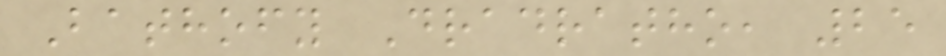Bathofy Dradratho, 25
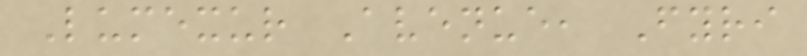Lumexur Avenue, Fyri
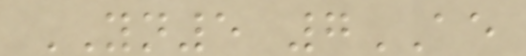YN5 7AE
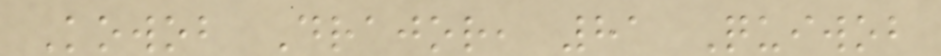Kowob Drajor, 81 Quiwob
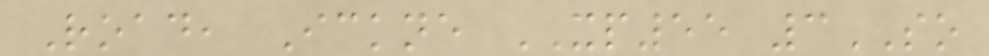Road, Ickne XP55 3SO
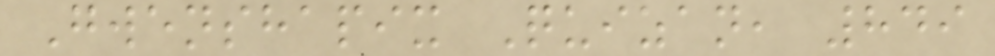Gwenshapix Quizan, 849
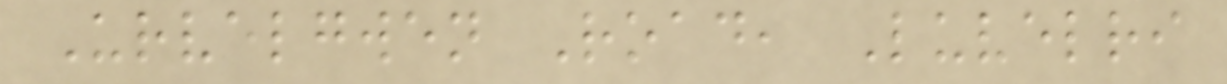Urvelgwen Road, Luvelri
